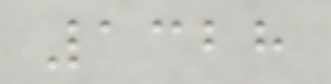1328
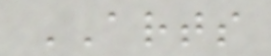ARTS
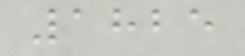1825
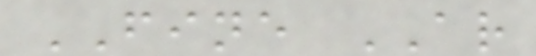FINE AR
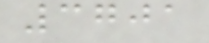3701
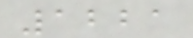1221
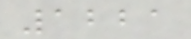1221
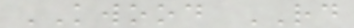KWOOD RD
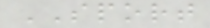SPORT
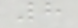8
